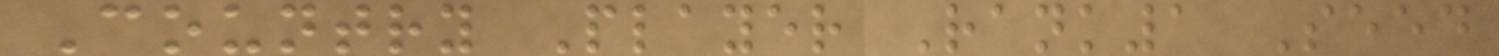Country Player Rank1 Seed
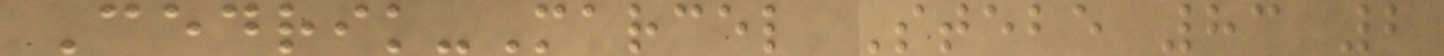Cedrik-Marcel Stebe 83 2
